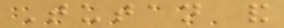Tutan and
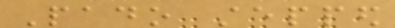Pado stepped
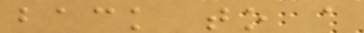back to a
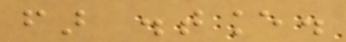far distance.
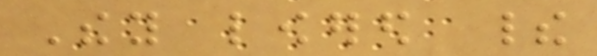They lowered their
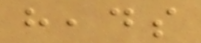heads
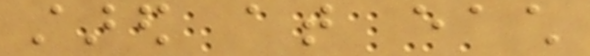stared at each
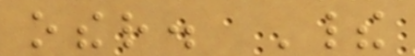other. Their
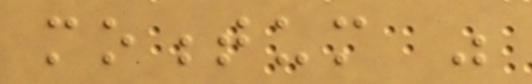momentum was
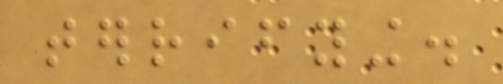terrifying.
